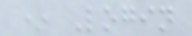* Login
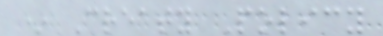* Creaty Policy
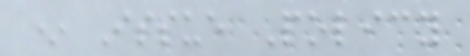* Issue Policy
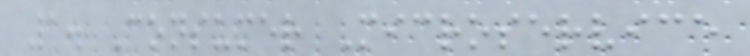1. Consumer Microservice
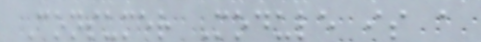Consumer Module is a
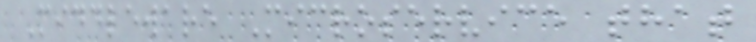Middleware Microservice that
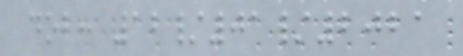dob: 12/01/2021
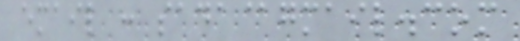email : sada@gmail.com
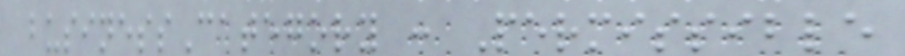businessCategory : Permissible
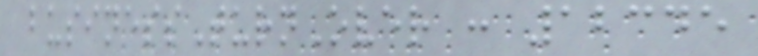businessTurnOver : 12345
